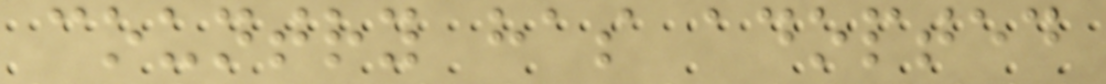country has adopted
